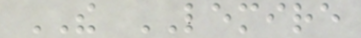THE LEMIRE
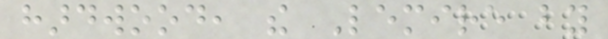hardwood, the Lemire by
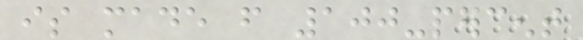is made from 100-percent
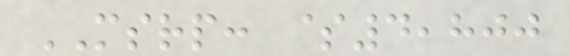MSRP: $4,800
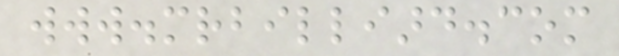www.mrbilliard.com
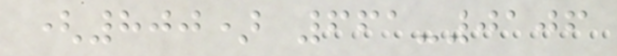(800) 661-0106
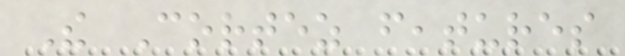The Cortez features
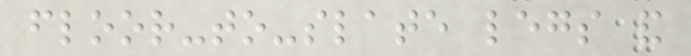floor-to-slate legs and
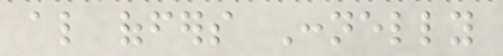also offers Connelly
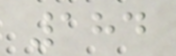184
